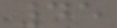45
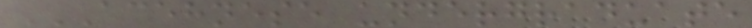ACEHNESE UNDERGRADUATE
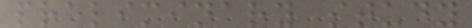preliminary study
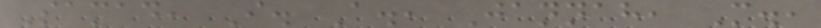Samad, I. A., Jannah, M.,
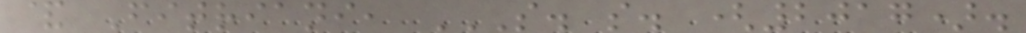& Fitriani, S. S. (2017).
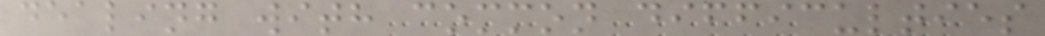dealing with common difficulties
